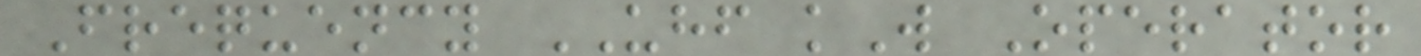Frequency UHF kW Operator
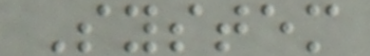System
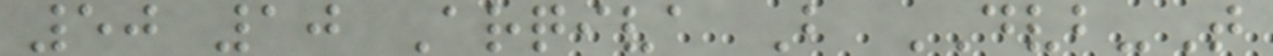50 10 Arqiva B DVB-T
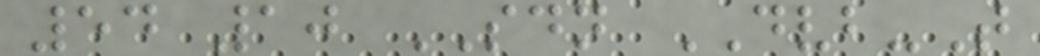54 10 SDN DVB-T
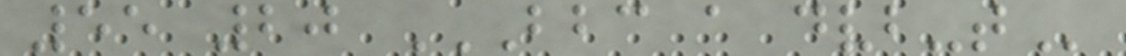55 20 BBC A DVB-T
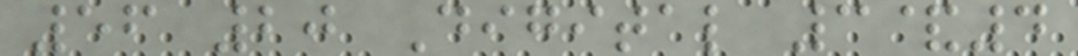56 20 Digital 3&4
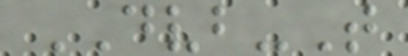DVB-T
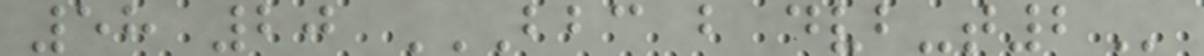58 20 BBC B DVB-T2
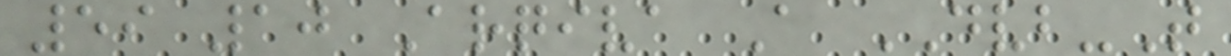59 10 Arqiva A DVB-T
